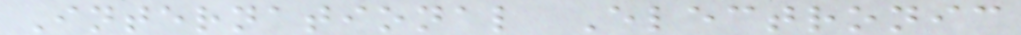International Electronic
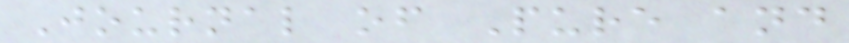Journal of Pure and
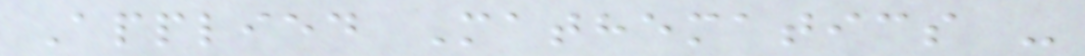Applied Mathematics -
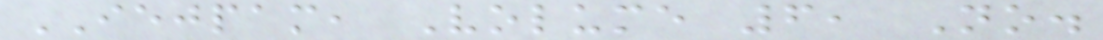IEJPAM, Volume 6, No.
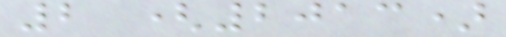2 (2013)
